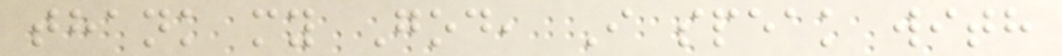thank my God, I speak with
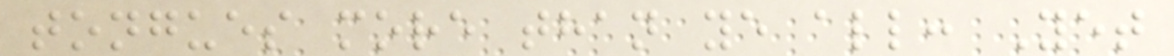tongues more than ye all: Yet
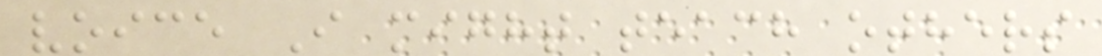voice I might teach others
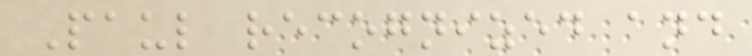Paul recognized and
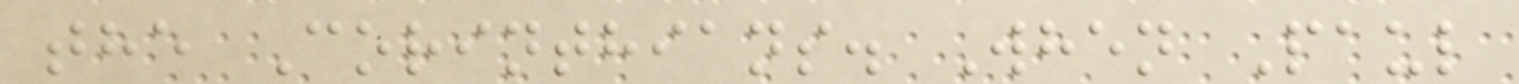the Corinthians. When Paul
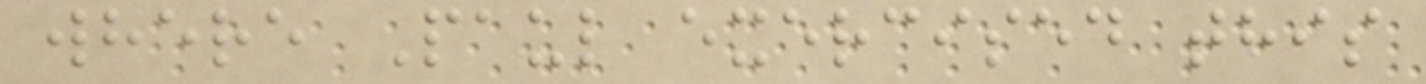where Paul exercised this
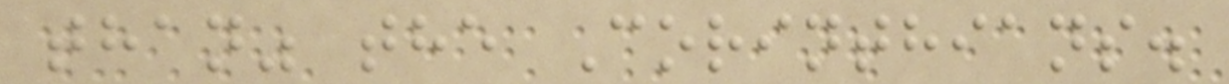than" the Corinthians.
